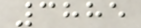3885
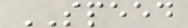SPEED
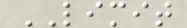LIMIT
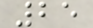25
